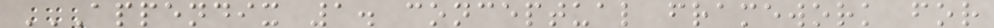APPENDIX 1. CONCEPTUAL FRAMEWORK FOR
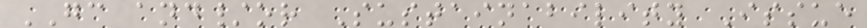GC and/or Sustainability Issue
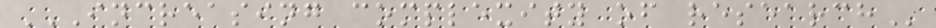INCREASING COMPLEXITY OF RESEARCH
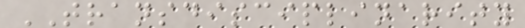TRANSDISCIPLINARITY
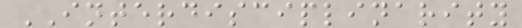INTERDISCIPLINARITY
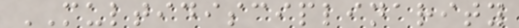MULTIDISCIPLINARITY
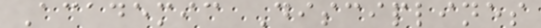Academic Disciplines
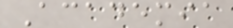Academia
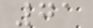71
